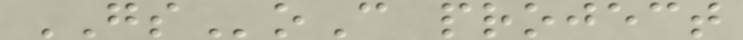GSoC project
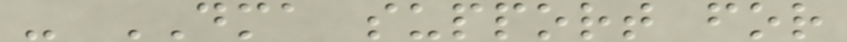- DMA support for
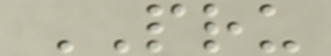PRU
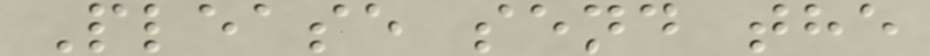Please send the
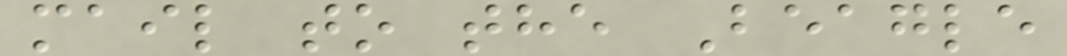mail to the Beagle
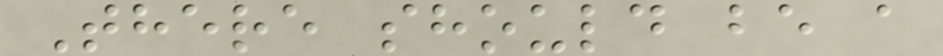There should be a
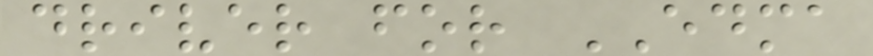driver for EDMA
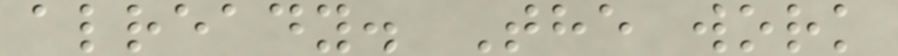already. The work
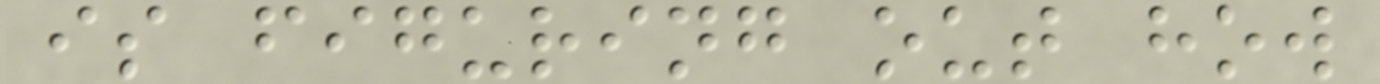is figuring out how
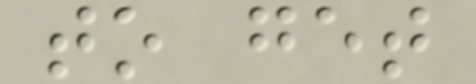to get
